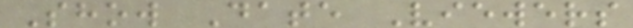Show Date Viewers
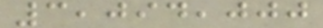3,094,000
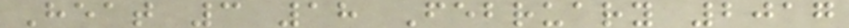Heat 3 18 February 2017
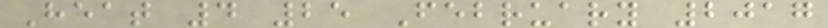Heat 4 25 February 2017
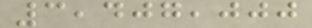3,407,000
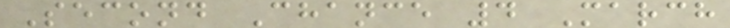Second Chance 4 March
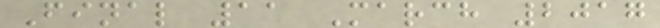Final 11 March 2017
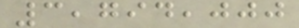3,794,000
